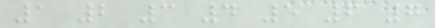1 2 3 4 5 6 7
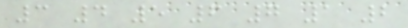3 4 5 6 7 1 2
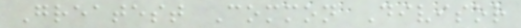Greatest Common Divisor
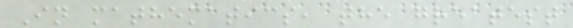In mathematics, the greatest
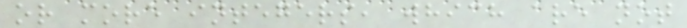or more integers, which are not
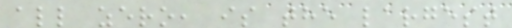all zero, is the largest
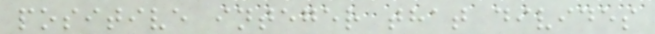positive integer that divides
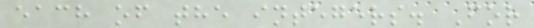each of the integers. For
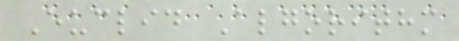Euclid Algorithm
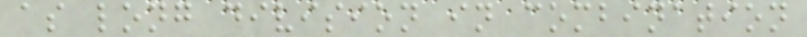as long division in combination
